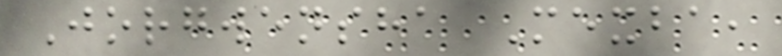Jorgwensha Mexba,
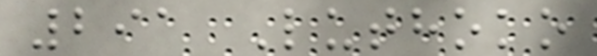291 Luthoko
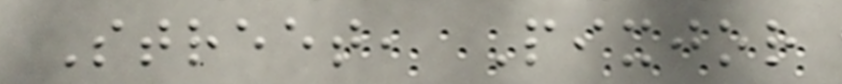Street, Pixjor
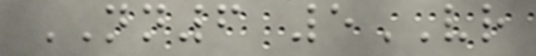NN6 5VR
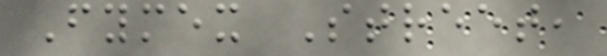Fymex Street,
